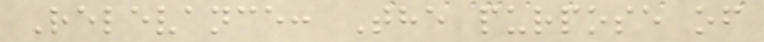Relevance: The purpose of
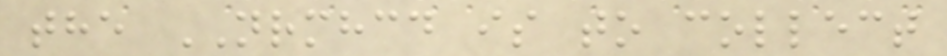the NRMHCD is to collect
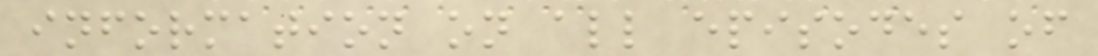information on all episodes of
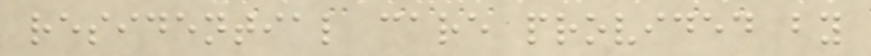residential care provided by
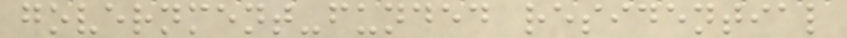government-funded residential
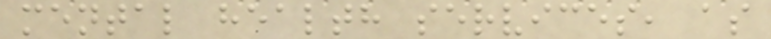mental health services, as
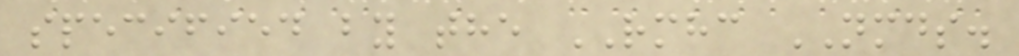specified by the RMHC NMDS.
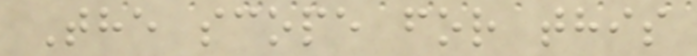The scope for this
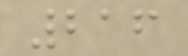216
